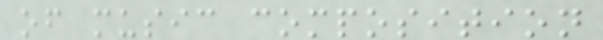of music composition
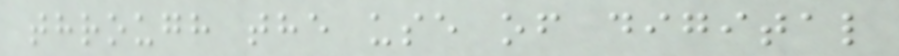through the use of digital
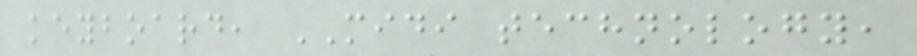keyboard, MIDI technology,
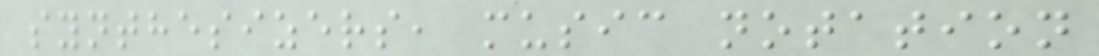synthesizers, music notation
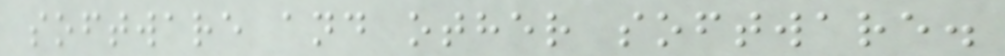software and other software.
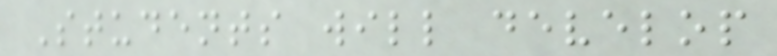Students will develop
